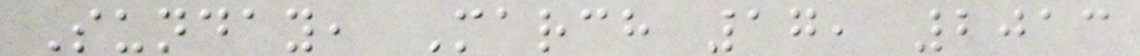Sunday, March 17, 2013
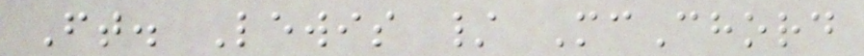Ft. Lewis / McChord
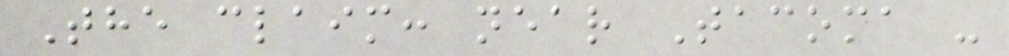The claim: near Tacoma -
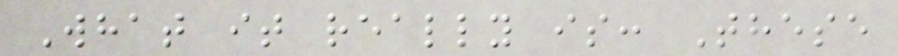What it really is: These
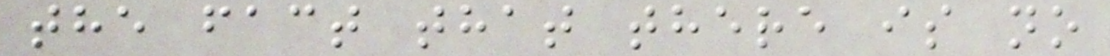the fact that there is no
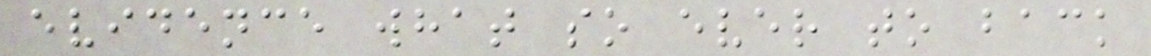evidence what so ever to back
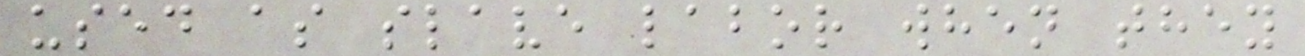used as slave labor when they
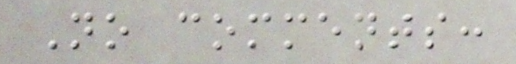No comments:
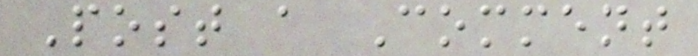Post a Comment
